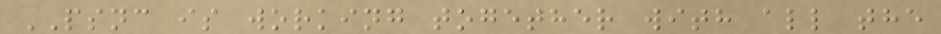PSNC is working together with all the
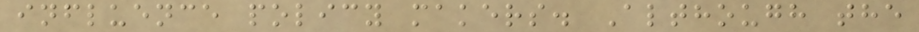influence policy makers. Although the
